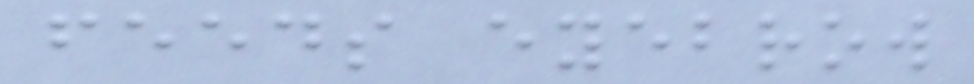feeds eyebrow
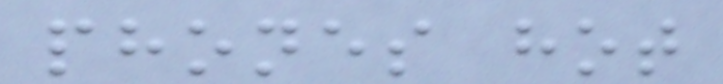phones hot
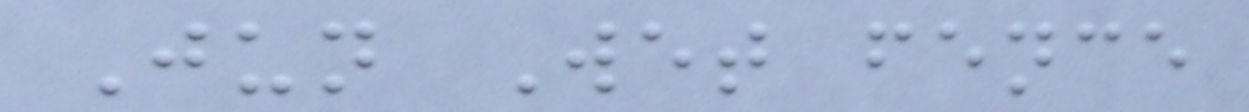Jun Wet fence
